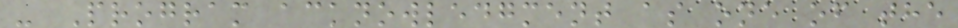- Program acknowledgment as one of the
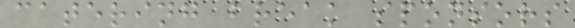catering break sponsors
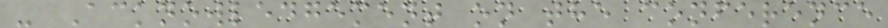- Acknowledgement on the conference
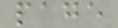page
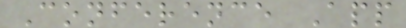Conference App
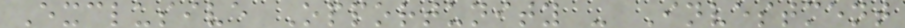Exclusive Opportunity - Investment
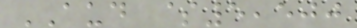AUD $5,500
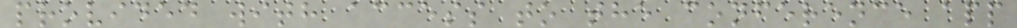provided with access to the conference app
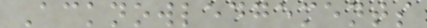Acknowledgements
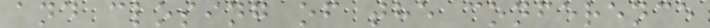and closing of the conference
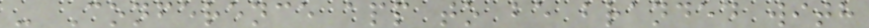- Conference app to be branded with
